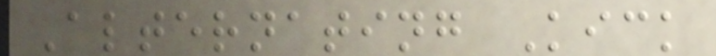Alternating Kick
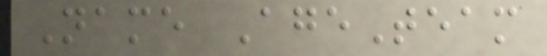Name AgeTeam
